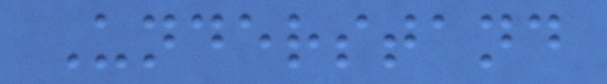Understand
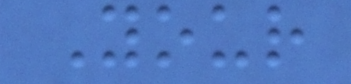Your
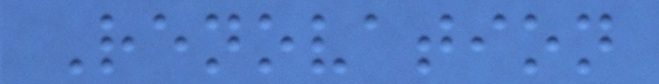Renovation
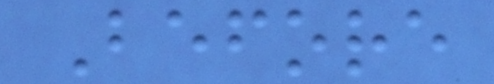Before
